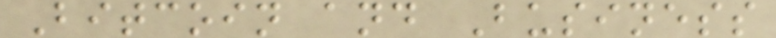Bitcoin and Business
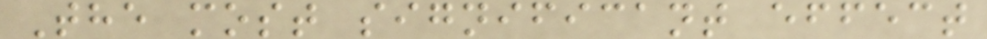The most significant effect
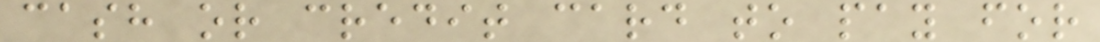cash or credit card to pay for
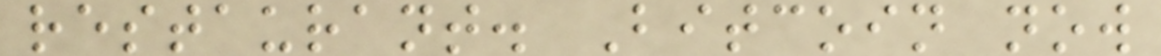restaurant. Bitcoin now
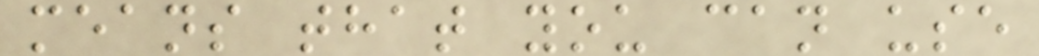means that you can use
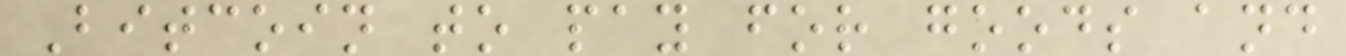Bitcoin to pay for goods and
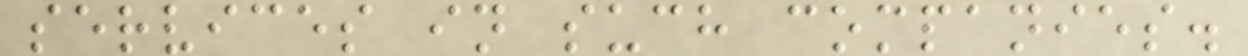services in such companies.
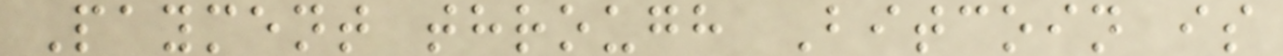Payment through Bitcoin is
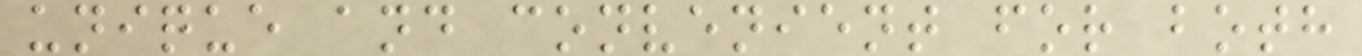unique and convenient for both
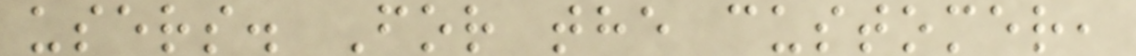users. For the customer,
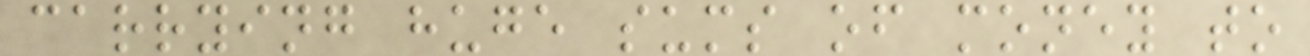carrying huge sums of money to
